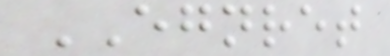EGNRET
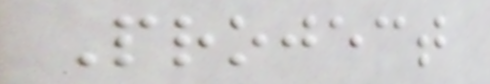Project
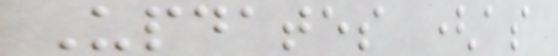Updates (as
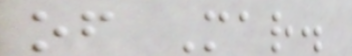of Mar.
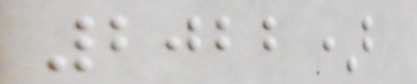2022)
